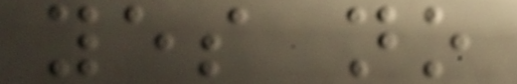yes no
